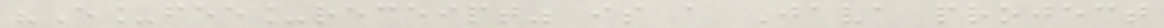"E_fee_receipt" is a Java project
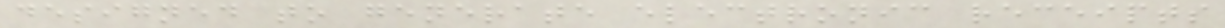designed to generate electronic receipts
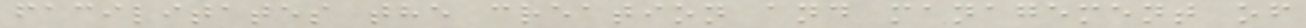facilitates the creation and management of
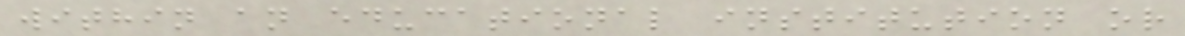within an educational institution or
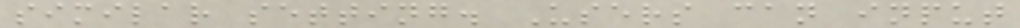similar setting. Users can input
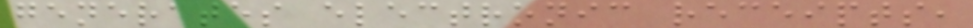generates electronic receipts,
